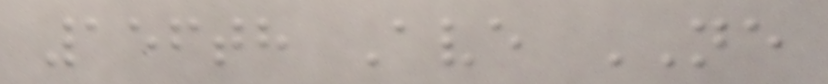156th Ave NE
